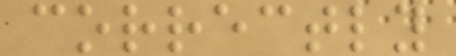correctly
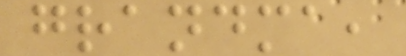grandma,
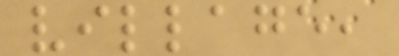village,
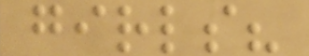girls?
